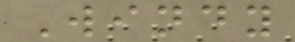Windy
